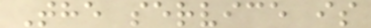The service is
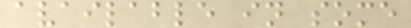available in some
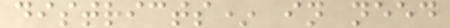districts* in need
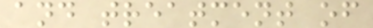and treatment of
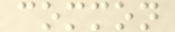common
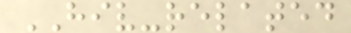HIV-related
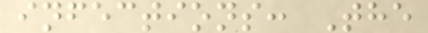infections: The
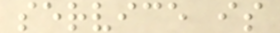service is
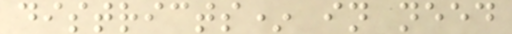districts* in need
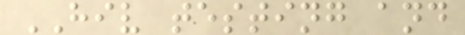HIV testing and
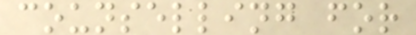counselling for
